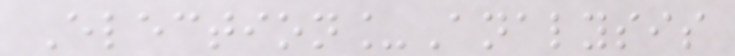Election_Analysis
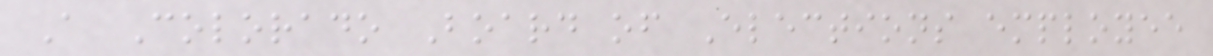A Colorado Board of Elections employee
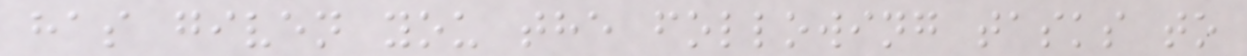has given you the following tasks to
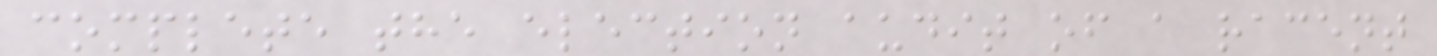complete the election audit of a racent
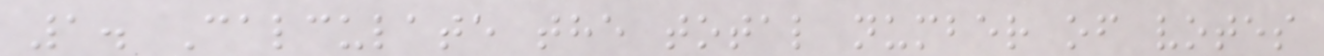1. Calculate the total number of votes
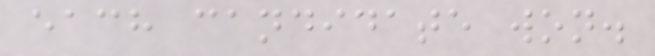each candidate won.
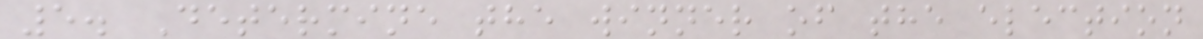5. Determine the winner of the election
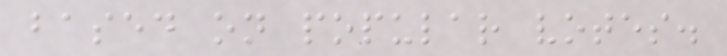based on popular votes.
